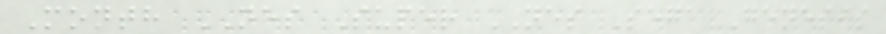Month NES Super NES Sega Genesis
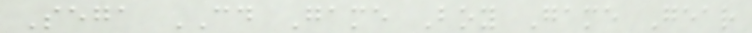Sega CD Game Boy Game Gear
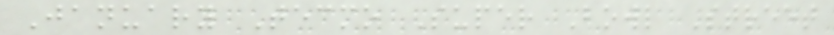January Tecmo Super Bowl Street
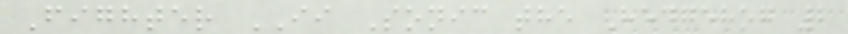Fighter II Sonic the Hedgehog 2
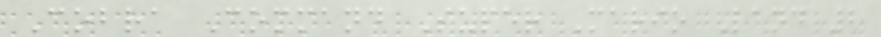Cobra Command Super Mario Land 2
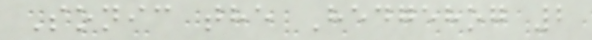Sonic the Hedgehog 2
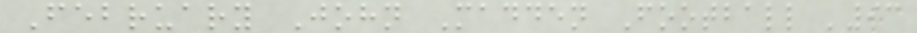February John Madden Football '93
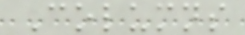Columns
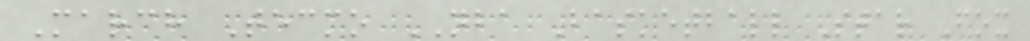March Tecmo NBA Basketball Star Fox
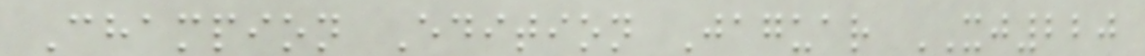Champion Edition Jaguar XJ220
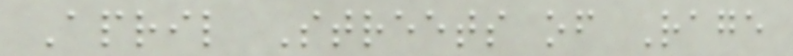April Streets of Rage
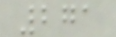271
